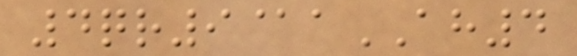4qr9@aAH4
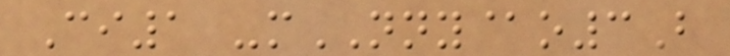Ci1 -mNNY@o3B
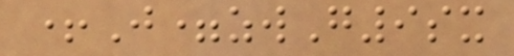+J=zwG9sx
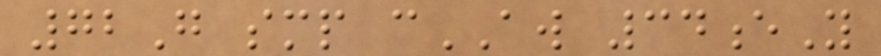72G smp cAW 34eY
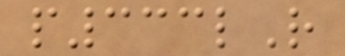p333lR
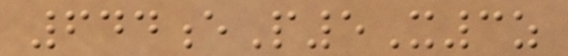644eP5X3z
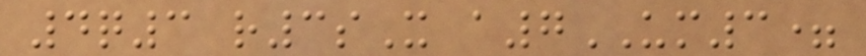4q3 r3sX a7UM3=
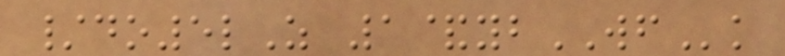/do5lZ 1&ybWFk
